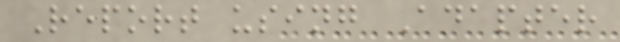Report using Adapter
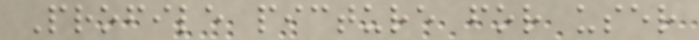Profile picture for user
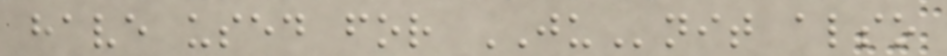have used for JUnit also
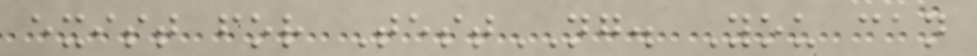exist for TestNG. You can
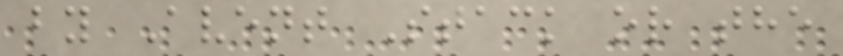by Avent Stack or the
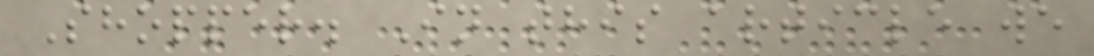Shopper. In this article we
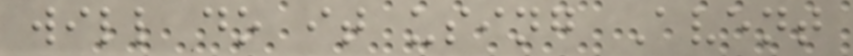will do it using Avent
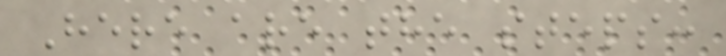Here are the steps:
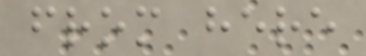from here
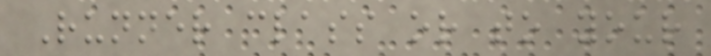Runner class or to your
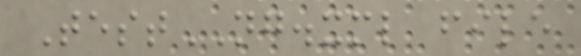TestNG.xml file
